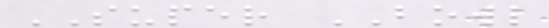SUPER BOWL
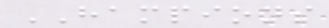HAMPIONS
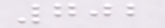702
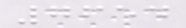7654
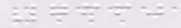7660
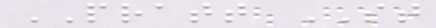PRATT ST
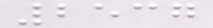2537
